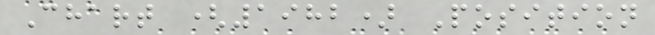Chart (1982) Position
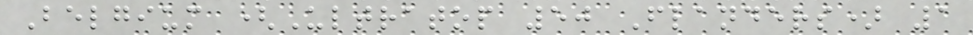Belgium (Ultratop 50 Flanders) 1
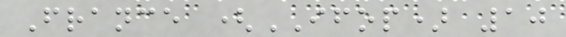France (IFOP) 10
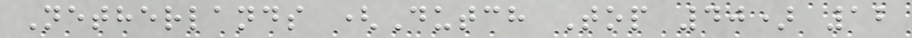Netherlands (Dutch Top 40) 12
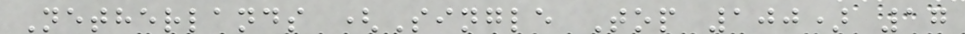Netherlands (Single Top 100) 17
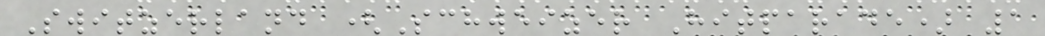Switzerland (Schweizer Hitparade) 1
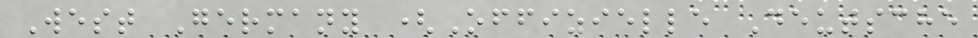West Germany (Offizielle Deutsche
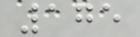175
